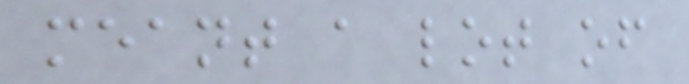meant a lot of
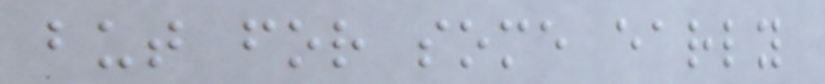but for some early
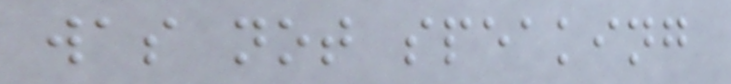was not speaking
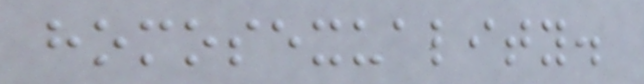homosexuality.
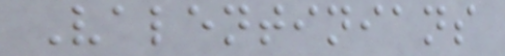Valentinians
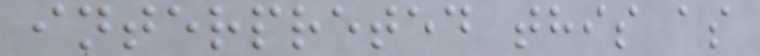interpreted this as
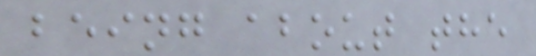being about the
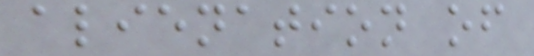alienation of
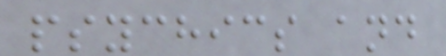psychics and
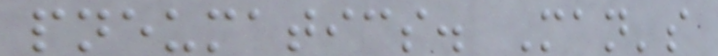pneumatics. Man's
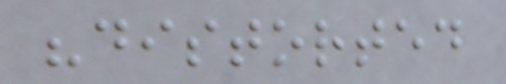"distorted
